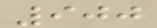900
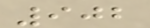902
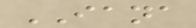IANA
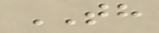TH
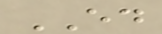ED
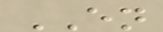EN
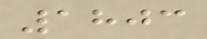1803
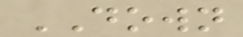DOWN
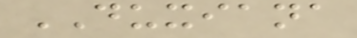DUXIANA
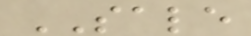SALE
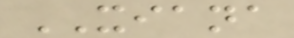XIANA
